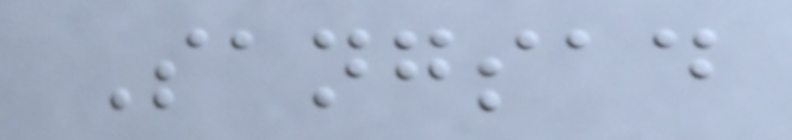Sangsad
